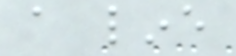a line
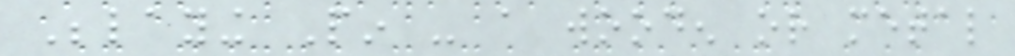Belaying Pin - a wooden or metal
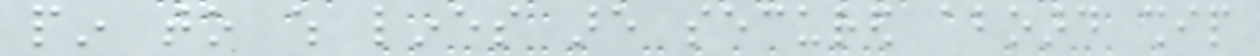pin to which lines are secured aboard ship
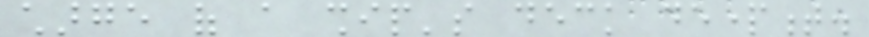charge of a ship's deck department.
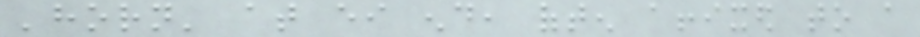'horn' at either end, often affixed to a
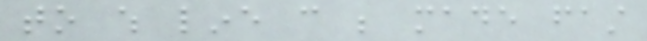to which line can be made fast
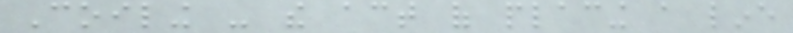Coiling - the act of placing a line
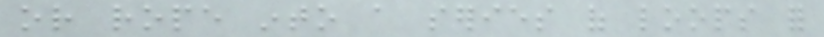or rope into a series of loops for
